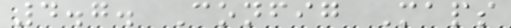4.7. Config Maps
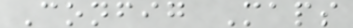Config Maps
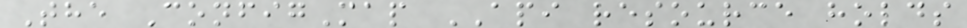The ConfigMap API resource holds
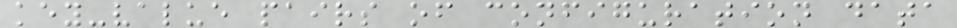key-value pairs of configuration data
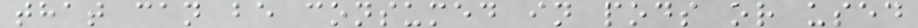that can be consumed in pods or used
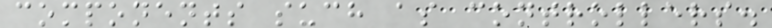components such as controllers.
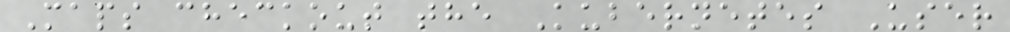Maps checkout the Kubernetes User
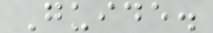Guide.
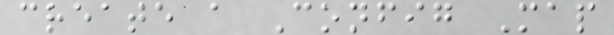create a Config Map
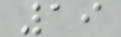19
